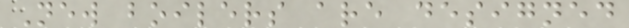New boilers are designed
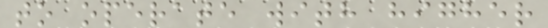to operate with higher
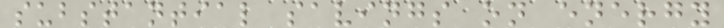substantial savings on energy
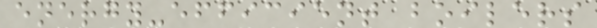energy-efficient boilers
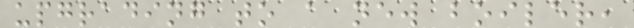upgrading to a new boiler,
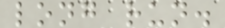long run.
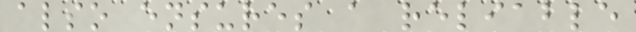also ensures a reliable
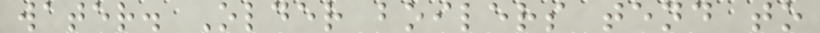water. Older boilers tend to
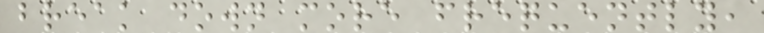break down more frequently,
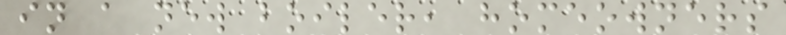in a new boiler, homeowners
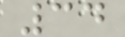34
